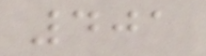401
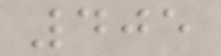405
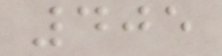405
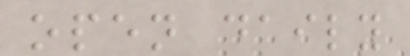open daily
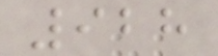928
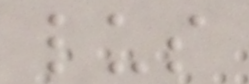lus
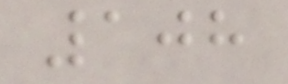108
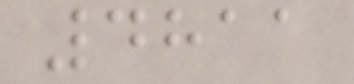4811
